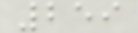259
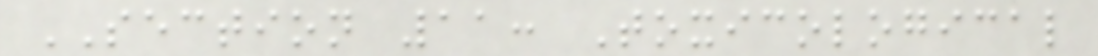SECTION 11: Toxicological
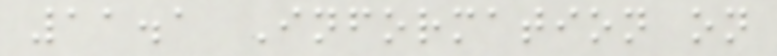11.1 Information on
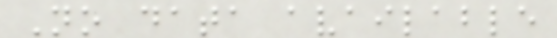No data available
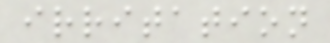irritation
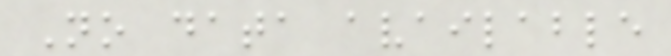No data available
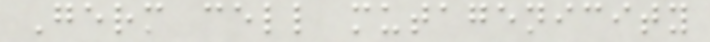Germ cell mutagenicity
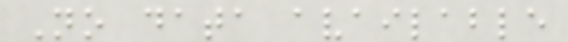No data available
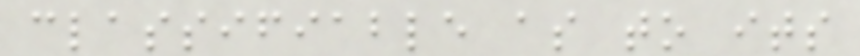classifiable as to its
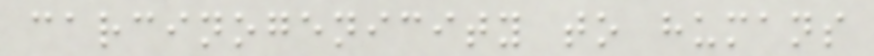carcinogenicity to humans
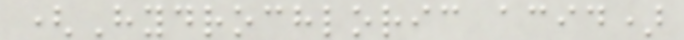(Hydrochloric acid)
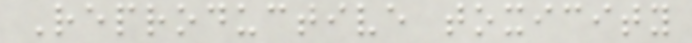Reproductive toxicity
